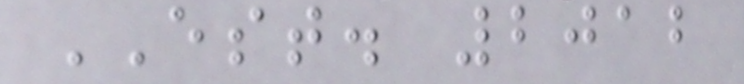EST. 2012
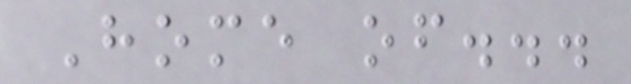Home of...
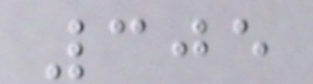305
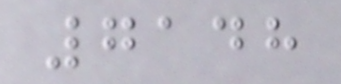7148
